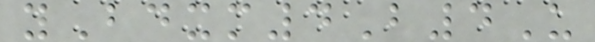yBdxm4B4U
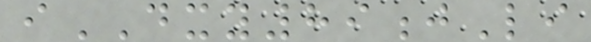iDXY89jLi
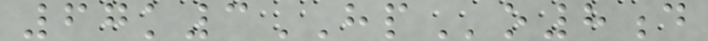67k3HPo8d
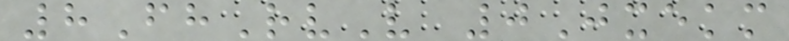8FhRvV 0Jxekm
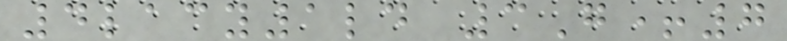4lacy1ld 3G+7
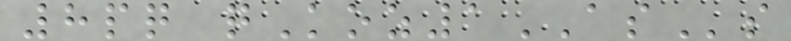8pq qKoz1ASs
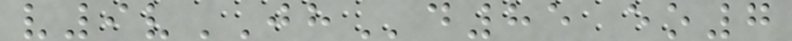v9vJHd85 eo7
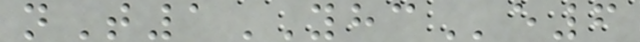nT1YHCe6
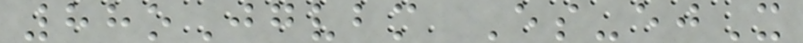88oJgvbm Es-ejX
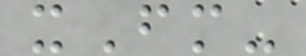xFm-
